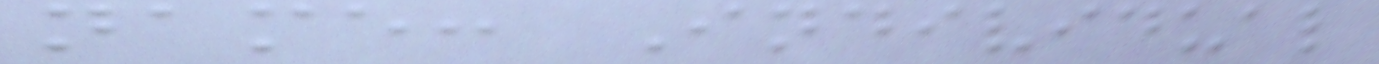name: Individual
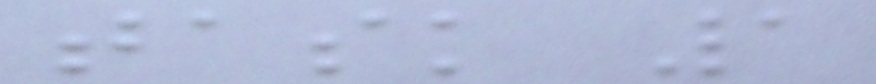task 1
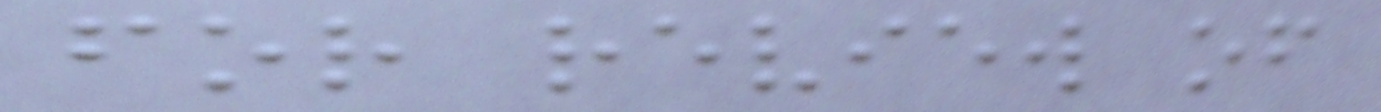for review of
